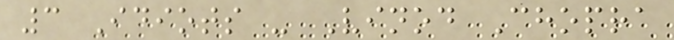3 Idiots - Vinod Chopra
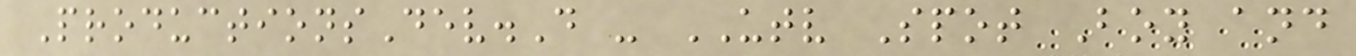ProductionsDev.D - UTV Spot Boy and
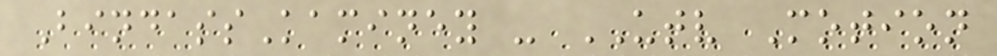BindassKaminey - UTV Motion
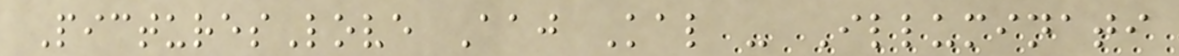PicturesLove Aaj Kal - Illuminati
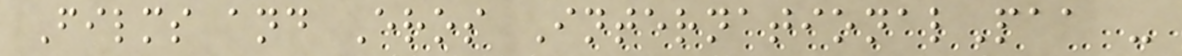Films and Eros InternationalPaa -
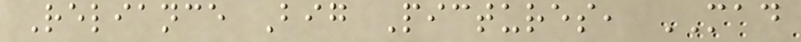Reliance Big Pictures, MAD
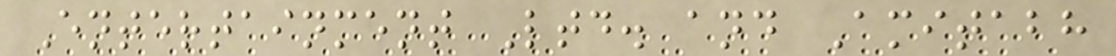Entertainment Ltd. and Amitabh
